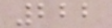222
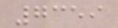7359
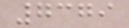7379
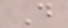D
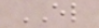EL
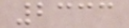2333
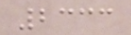2333
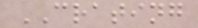CRATING
